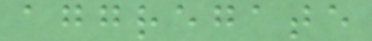aggregate
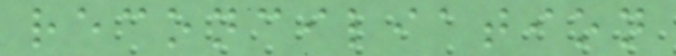reconciliation
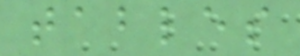tables
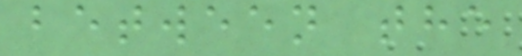between the
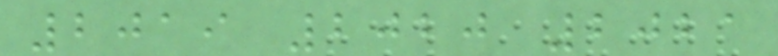2019 2020 2021
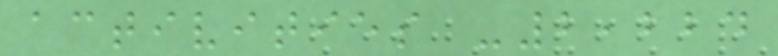activities -2,224
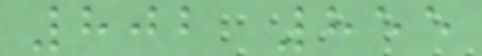802 855
